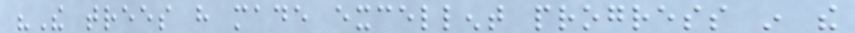"The trees have made excellent progress in the
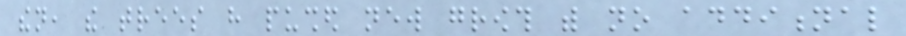then, the trees have pushed new growth with no additional
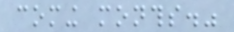coming months."
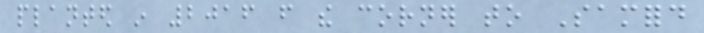planted in 2016 from the corner to Samford
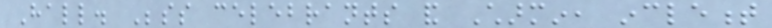Hall. Besides celebrants and Charmin, inclement
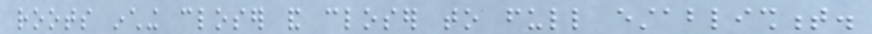roots inching closer and closer to full establishment.
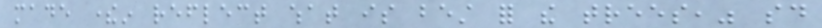made therein reflect what is best for the trees," said
